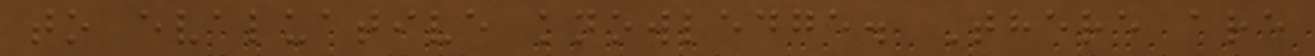to evaluative knowledge. There are
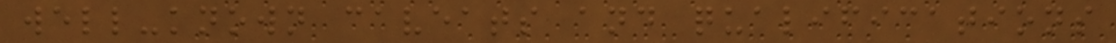well-known caveats and qualifications
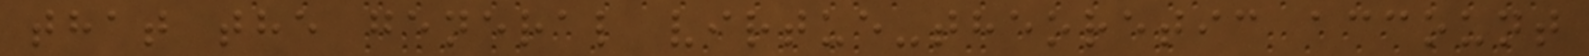that the general virtue-theoretic account
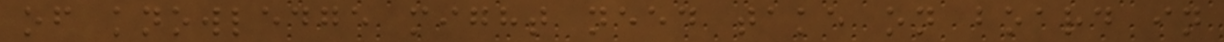of knowledge might need take on board in
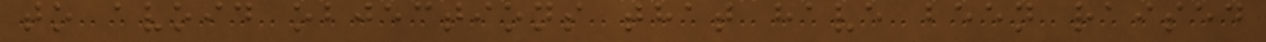to avoid objections that have been raised
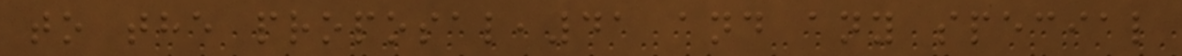to the proposal,41 and any special
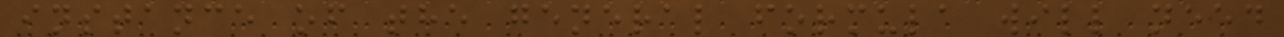instance of the general formula will need
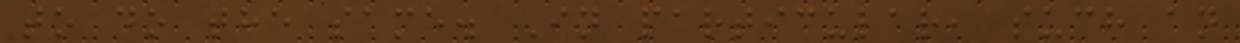to do the same. In particular, such an
